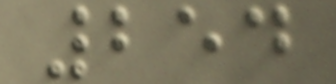254
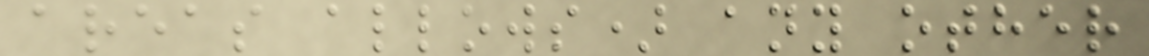areas allows) any other
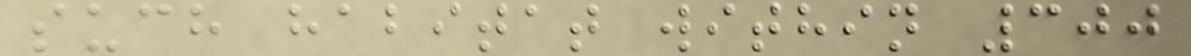such habitat within 300
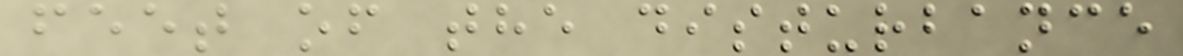feet of the disturbance
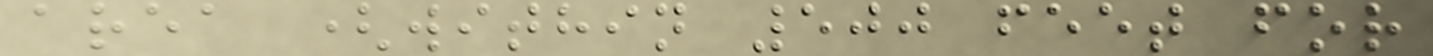area (within 500 feet for
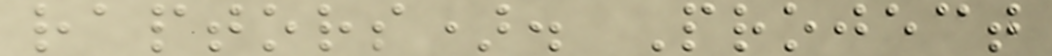raptors). Project
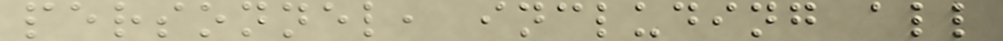personnel, including all
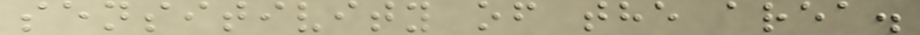sensitivity of the area.
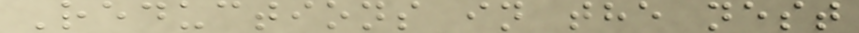Reductions in the nest
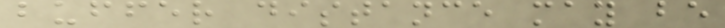buffer distance may be
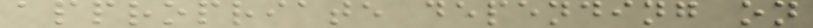appropriate depending on
